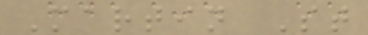Martin St
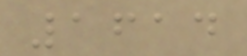1614
